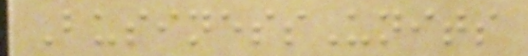BusinessUnits
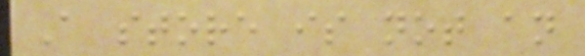A store is not an
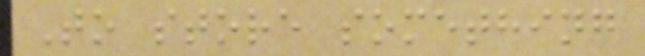To store something
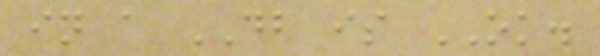in a DB is OK.
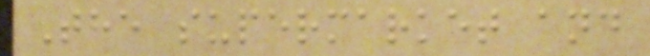The supermarket and
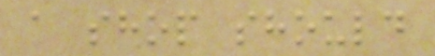a shop should
